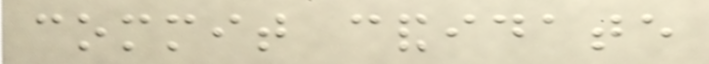commit candidate
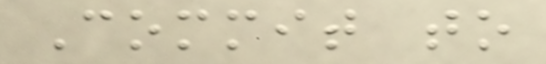Commit to
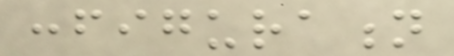configuration
